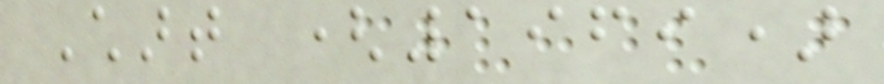Chart (1969)
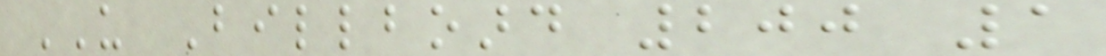US Billboard 200 1
